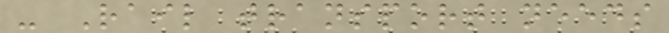- Rail transport needs
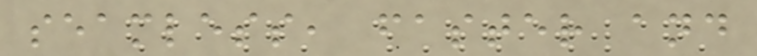seamless, faster and
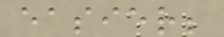easier;
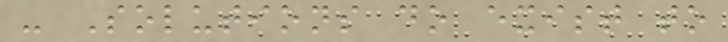- Solutions do exist to
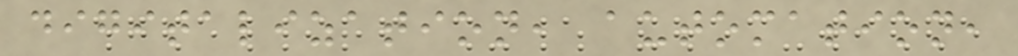digitalization, automation,
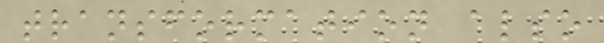transformation also
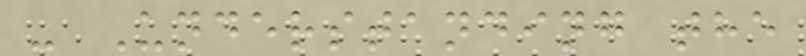- Understanding the
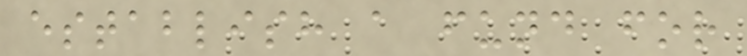establish a fund for
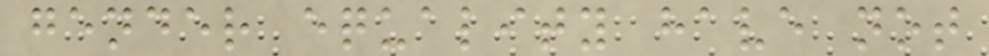gender equality have not
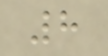8
